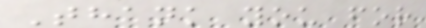Thank you for
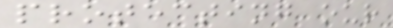protecting our
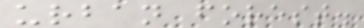urban forest.
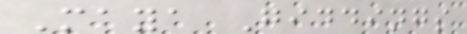Maya Giddings
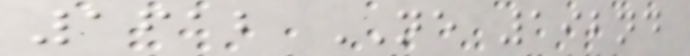1612 NE 192nd
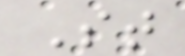St
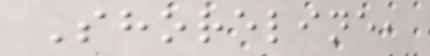Shoreline,
